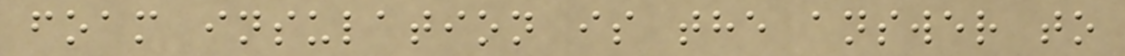foam insulation is the answer to
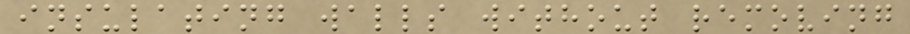insulating walls without removing
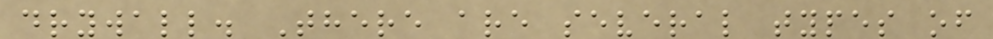drywall. There are several types of
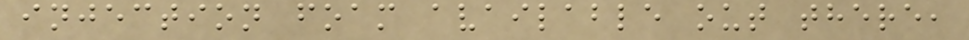injection foam available out there,
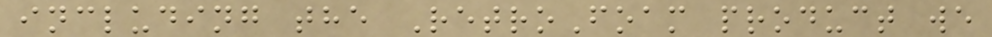including the RetroFoam product we
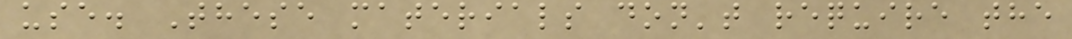use. These materials don't require the
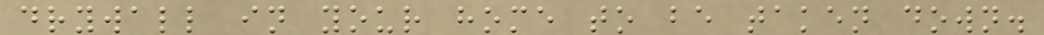drywall in your home to be taken down.
